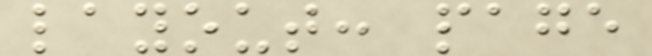layout: page
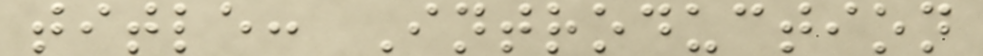title: Introduction
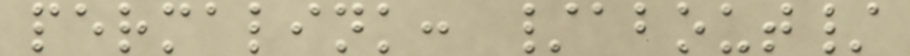permalink: /about/
